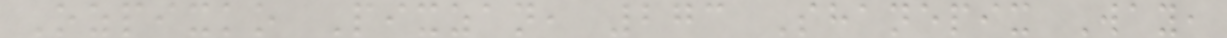Ozpixko Pixzan, 273 Shanepix Way,
